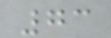73
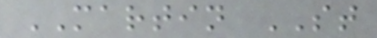MARTIN ST
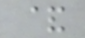&
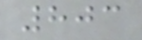803
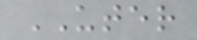UTER
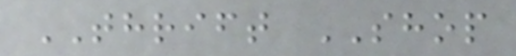THRIFT SHOP
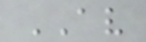AV
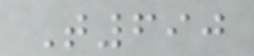T690
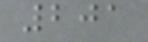201
